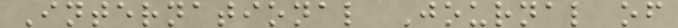International Journal of
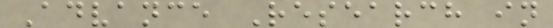Advance Research in
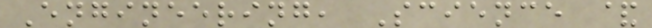Engineering, Science &
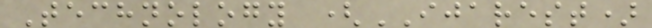Technology (IJAREST)
